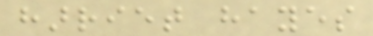harriet hayes
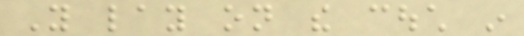You lay on the couch in
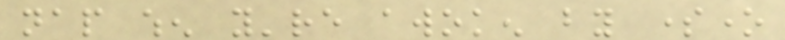nap when you're awoken by someone
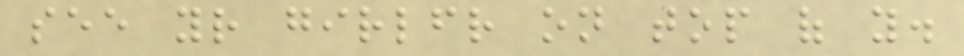see your girlfriend on top of you.
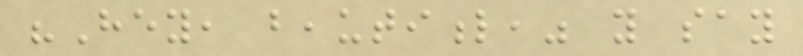"Hey, beautiful," you say
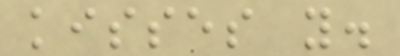kisses you.
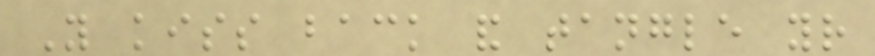You kiss back and tangle your
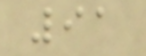91
